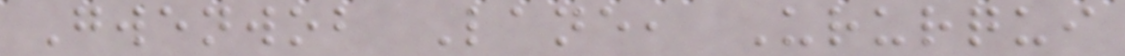Gwenwob Lane, Ururqui
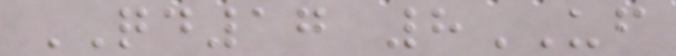QD17 8UF
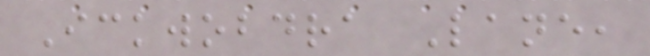Ickwobdra Lane,
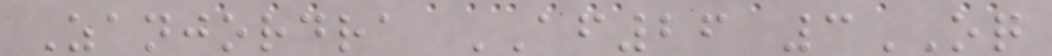Zanjordra AF26 3OQ
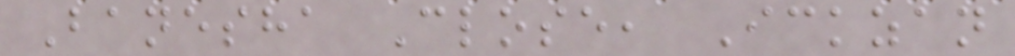Banesha Close, Ickzan
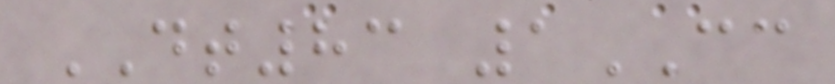DT83 1CC
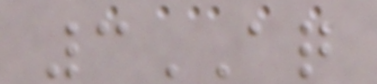3AQ
